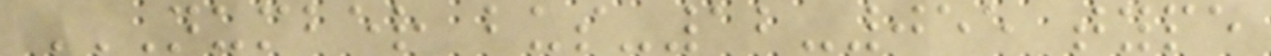NUMBER BUS-12-055 TYPE
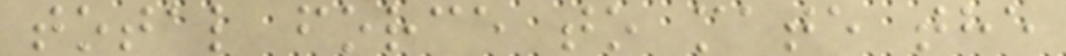total force to mate the
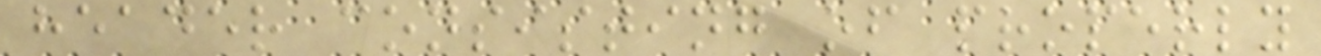header consisting of properly
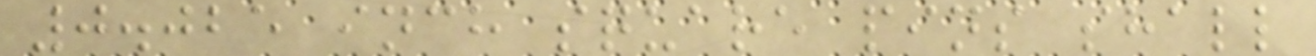0.025 inch square pins shall
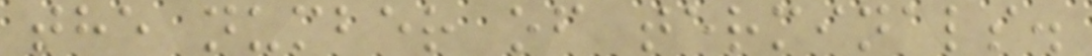the number of terminals.
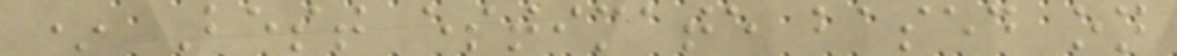* Best estimate based on
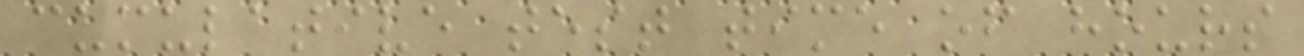cumulative test time of hours
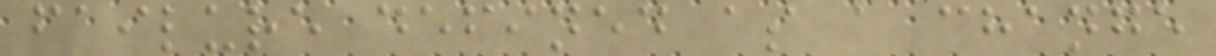failure defined as a change
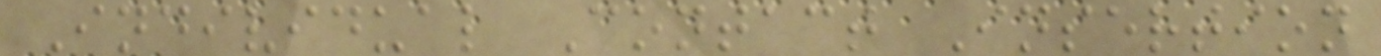Individual Contact Insertion
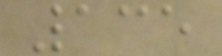135
